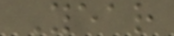Year
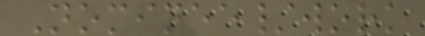Nominee/work
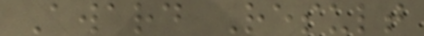Award Result
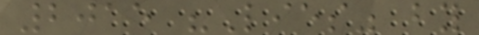2015 "Lies" by
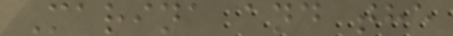Marina and the
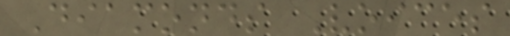Diamonds Voices
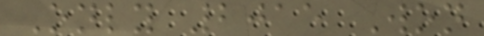Only 2015 Won
